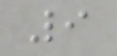9
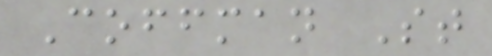Coffman St
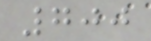700
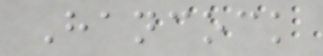Hancock
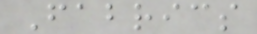Fabrics
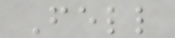Fell
